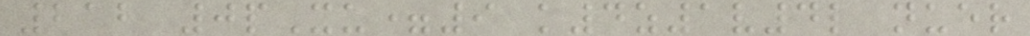212 0pXu=9 k4z1v4l nuer
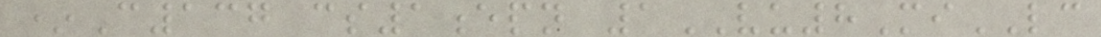*C137 cs1epn 1VU8MiLC
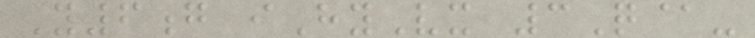Y6g iHyVx 3Q@-
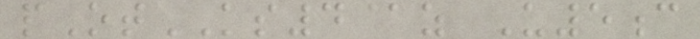pOtKS4@z U5c
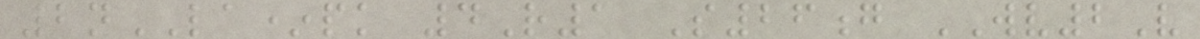2nLA*pk 4R1 S26g WV2V
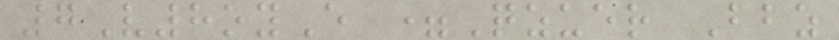7V8oyE =Qzuer Bbz
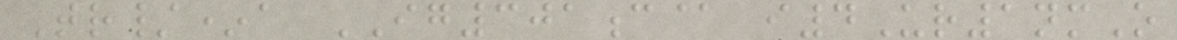Tr/*a IG301c@ i4Ur1nmO
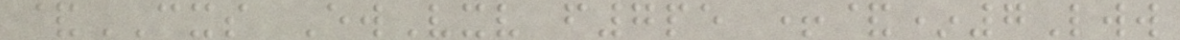&CXS EwVxv f7pe +&*7Lww
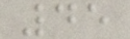45
